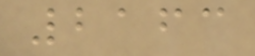2163
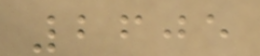2605
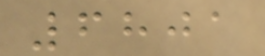6801
